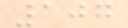107
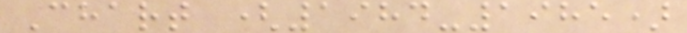Chart (1984-1985)
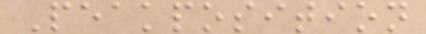Peakposition
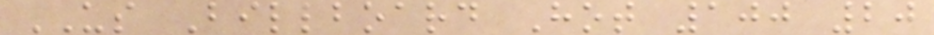US Billboard Hot 100 20
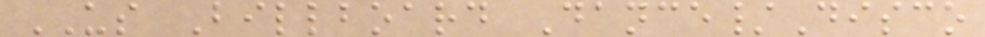US Billboard Dance/Disco
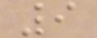9
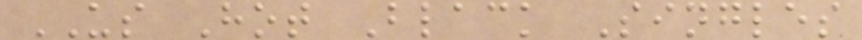US Hot Black Singles
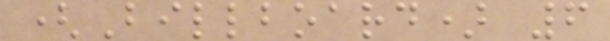(Billboard) 6
